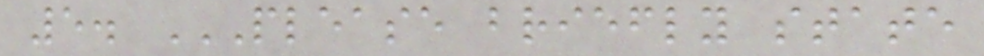5. PLEASE BRIEFLY STATE
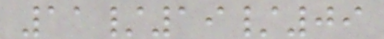11/19/09
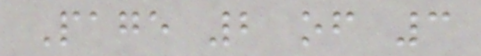Page 2 of 3
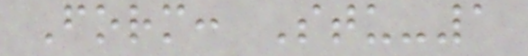Form: Stu-1
